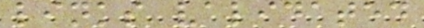links validated
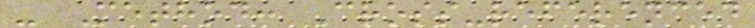- Method: Cross-referenced
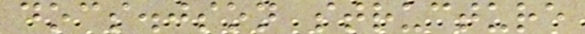docs.json structure
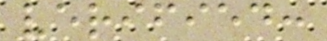verified:
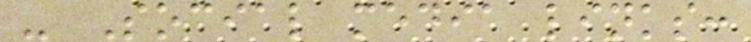- Social media links:
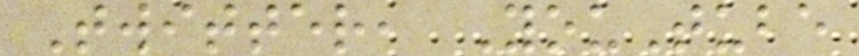Twitter, YouTube
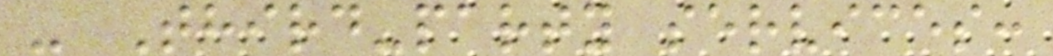- Third-party services:
